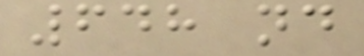648 nd
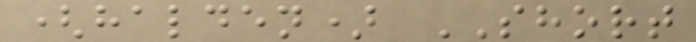(halden) SHORT
